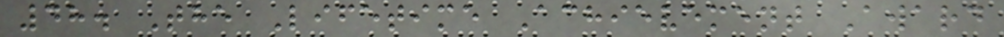48. The Lifetime Achievement Award
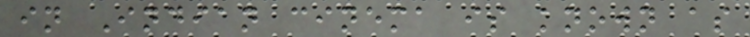in Indian cinema is known as
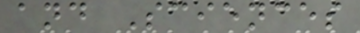and Sciences
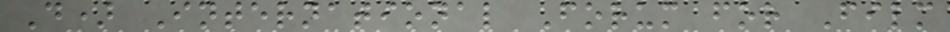D) International Forum for Film
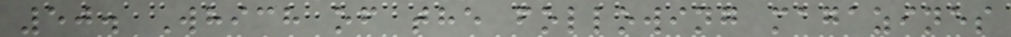50. Which of the following magazines
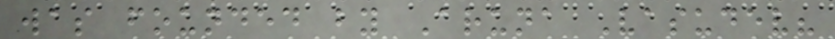was founded by Aruna Vasudev?
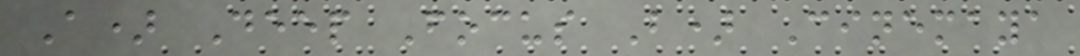A) Deep Focus B) Cinemaya
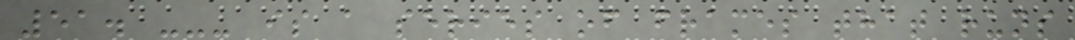51. --- is a series of frames that runs
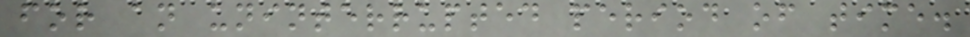for an uninterrupted period of time.
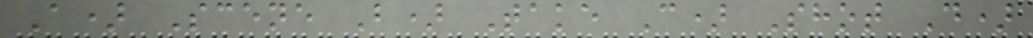A) Scene B) Take C) Shot D)
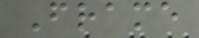Frame
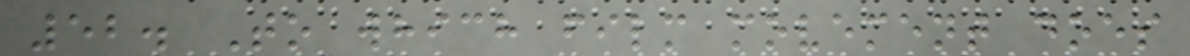52. To which film movement does
